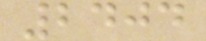2404
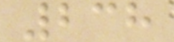238
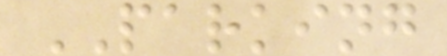PARKING
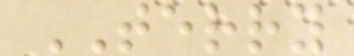TERRY
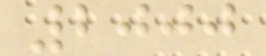2000
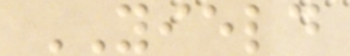YIELD
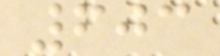603
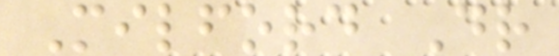Milford Dr
